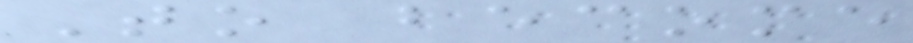To become
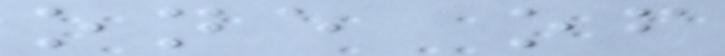one of
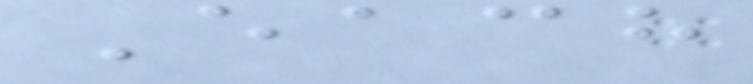Each
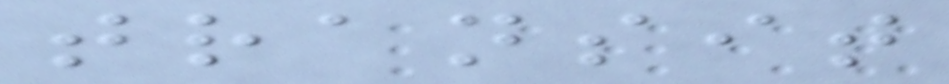transit
